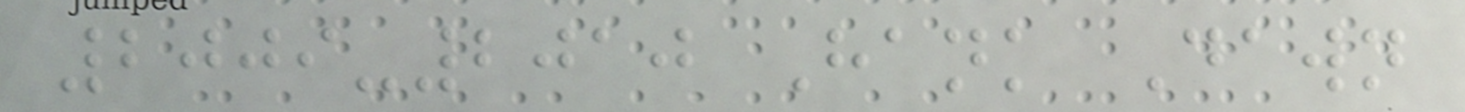2009-2010 Hank Dawn
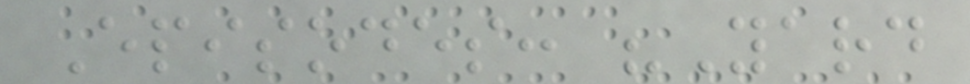Episodes: "Yard
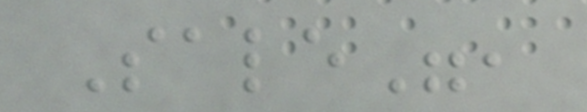Sale",
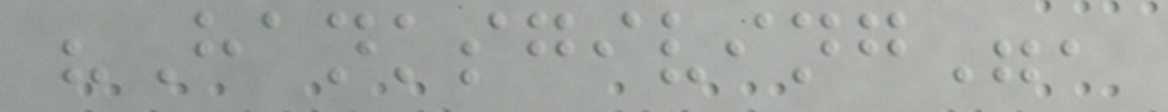"Hanksgiving",
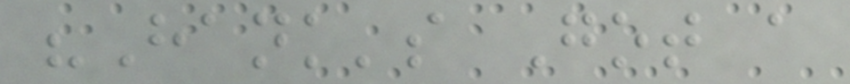"Hank's Got a
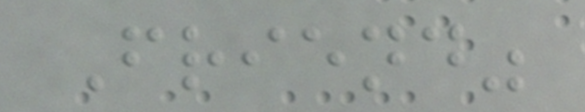Friend"
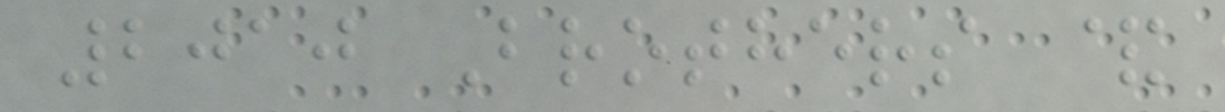2010 Brothers &
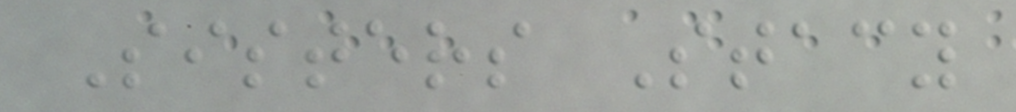Sisters Stacy
